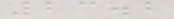23.2
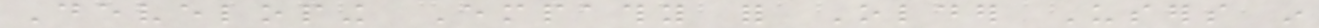Developing Empathy for Older Users in
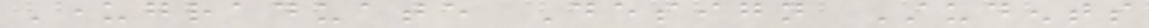Undergraduate Design Students
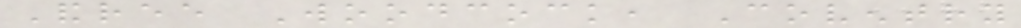Andree Woodcock, Coventry
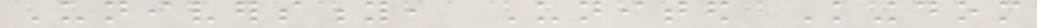University, United Kingdom
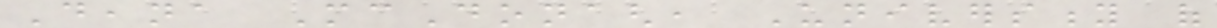Deana McDonagh, University of
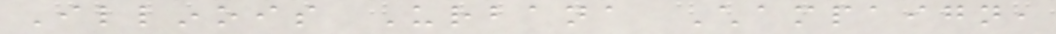Illinois Urbana Champaign,
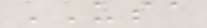USA
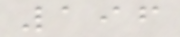196
